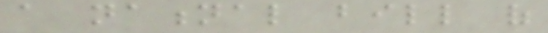a national bill of
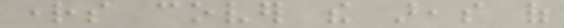rights cover the areas of
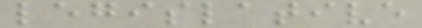legislative
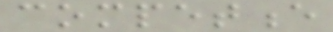competence
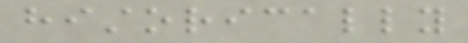historically
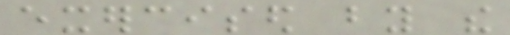exercised by the
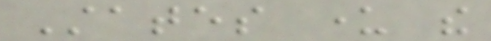States under the
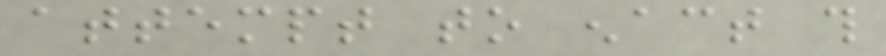attempt to enact this
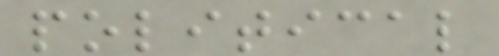political
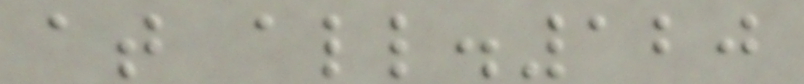at all.120
